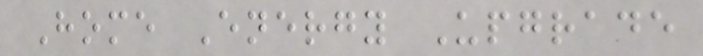Home Energy Upgrade
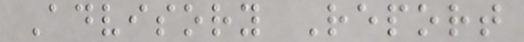Advisory Report
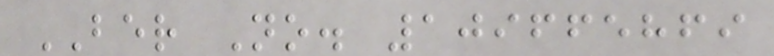BER No. 109665869
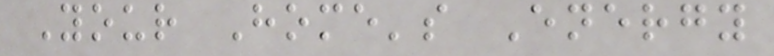Your Home's Energy
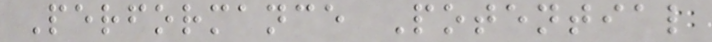Performance Potential
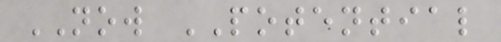NOW POTENTIAL
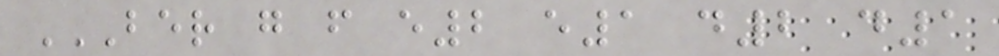BER G F E2 E1 D2 D1
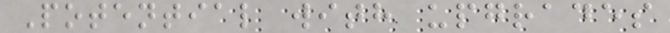Potential with upgrades
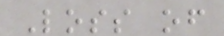Loss of
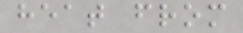heat from
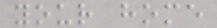your home
